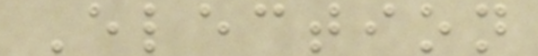Election
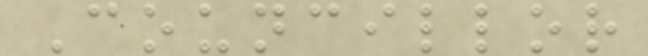Councillor
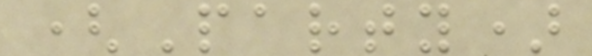(Party)
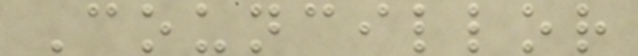Councillor
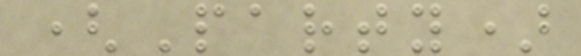(Party)
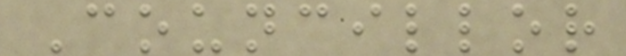Councillor
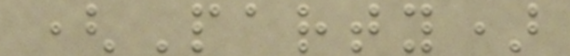(Party)
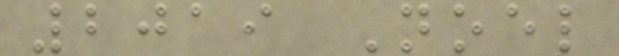2019 Noel
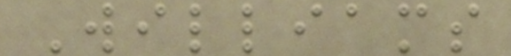Williams
